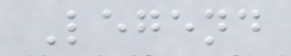Legend
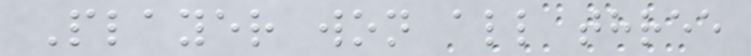Player won all three
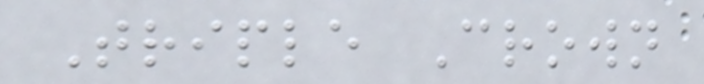Triple Crown
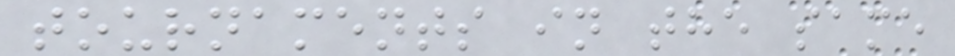tournaments in the same
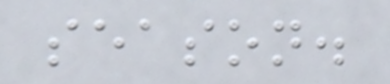season.
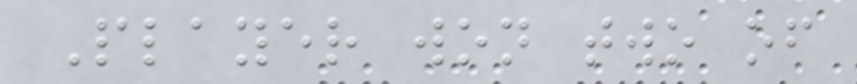Player won two of
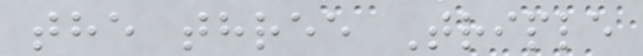the three Triple
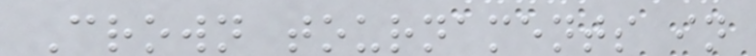Crown tournaments in
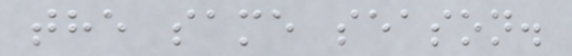the same season.
